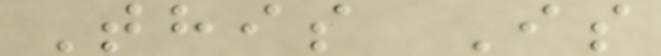This Is
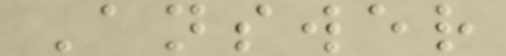Answer
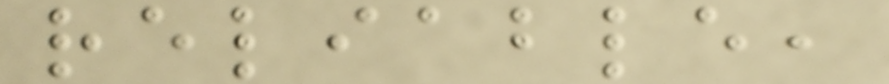reliable,
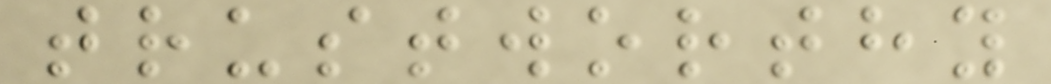trustworthy
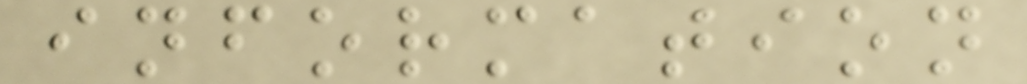information
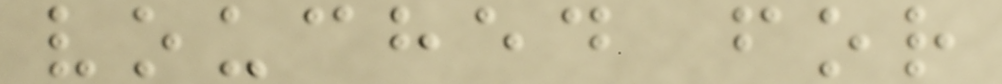vouched for
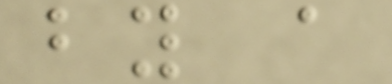by a
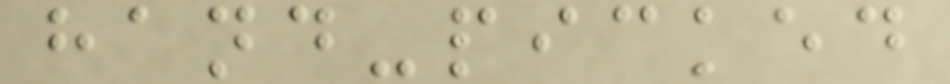hand-picked
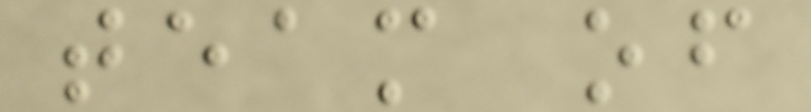team of
